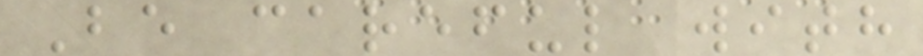Be careful with
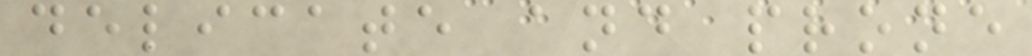delicate and prone
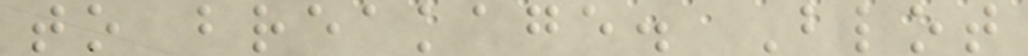to breakage. Blot
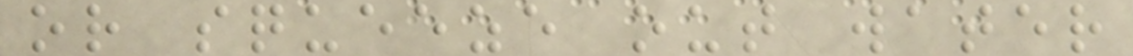or squeeze out water
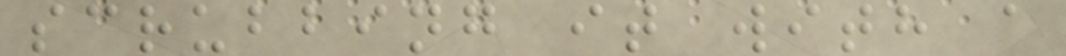scrubbing it with a
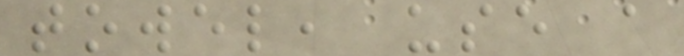towel, use a
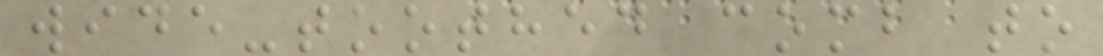wide-toothed comb to
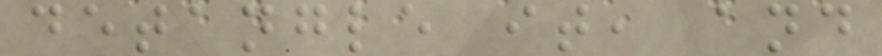detangle it, and
